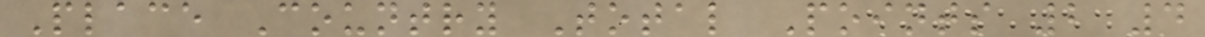Place Country Total Points 2 4
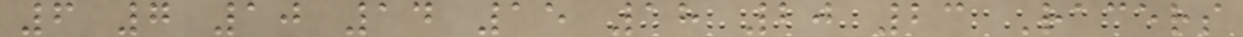6 7 10 14 15 18 20 23 Racers
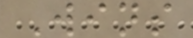Wins
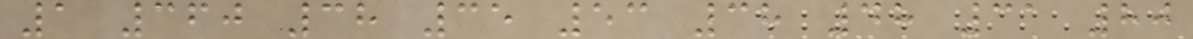1 360 38 35 53 38 48 31 80
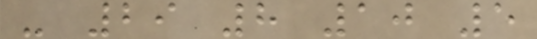- 29 8 10 5
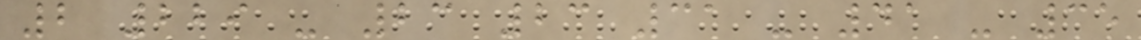2 229 - 23 23 31 - 41 - 35
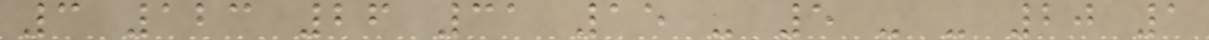3 123 26 31 15 - 5 - - 20 1
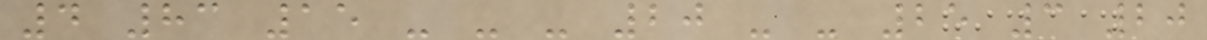4 83 15 - - - 20 - - 25 3 20
